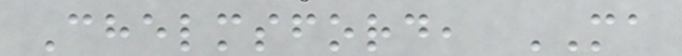Chelmsford, MA
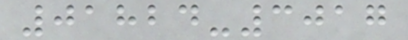01824-3017
